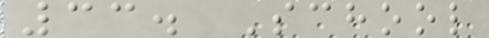33. School
